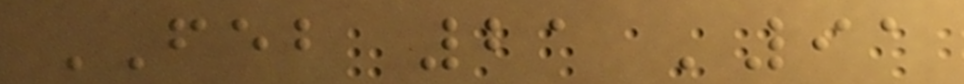FEB 21 '91
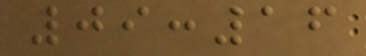09:16
